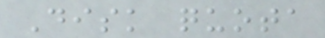Disk quota
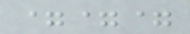===
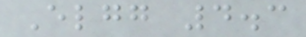Elgg 4.3
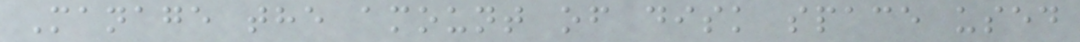Manage the amount of disk space used
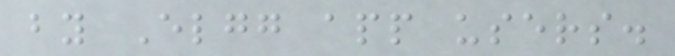by Elgg app users.
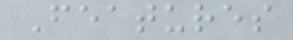Features
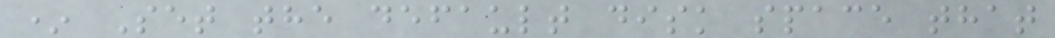* Set the default disk space that
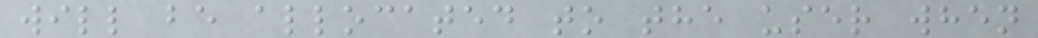will be allocated to the user when
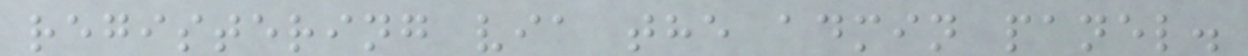registering via the admin panel.
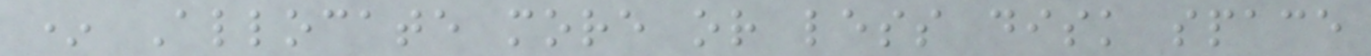* Allocate more or less disk space
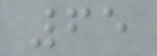65
